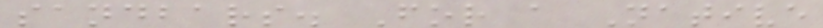sandbars. For a Native
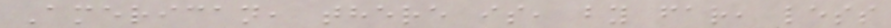American, there is, by far, less
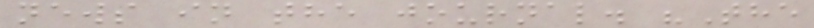news in the journal. "The
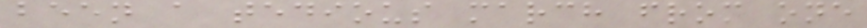been a tedious march from one
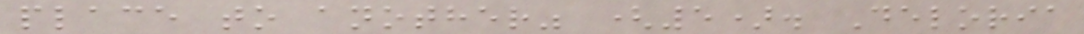place to another" (5). Deloria
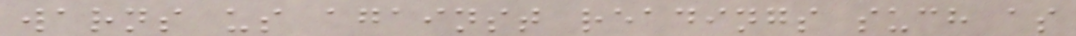warns us against readings such as
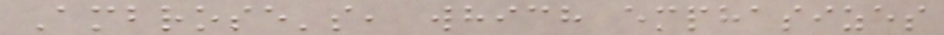Ambrose's, which emphasizes
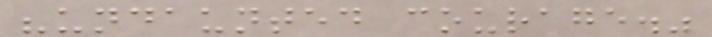"undaunted courage."
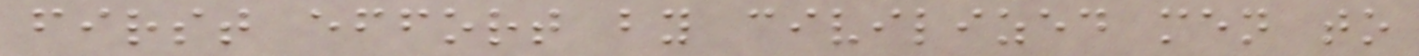first effort by civilized men to
